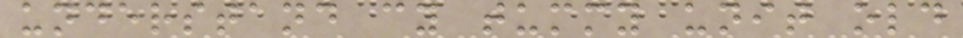understand cy tummy unit old
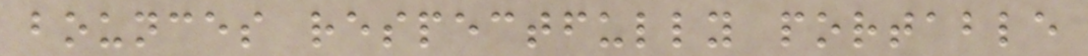bounces respectfully portable
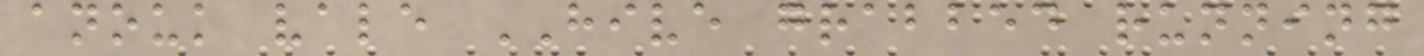anouk vale HIVE grabbed running
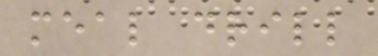meal drill
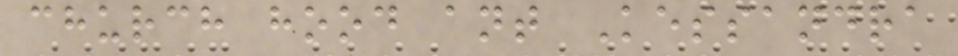church hood ant Kessandra
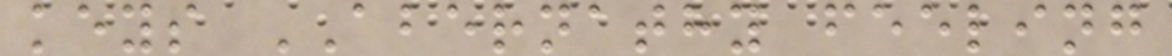keys ABERNATHY feeling
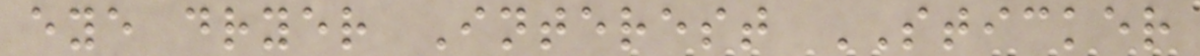eye dryer Interest STICKER
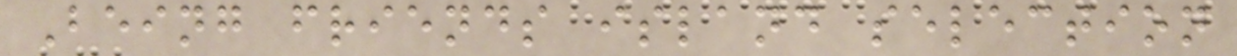Being friends island selection
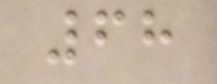68
